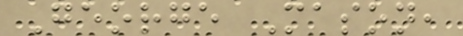George Mason,
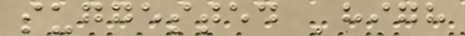suggested 'high
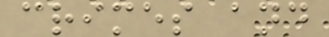crimes and
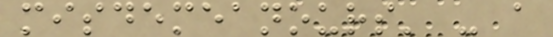misdemeanours' - a
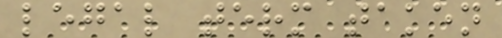legal term taken
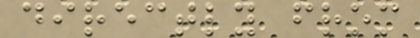directly from
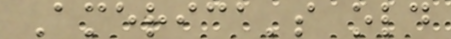America's old
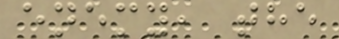enemy, the
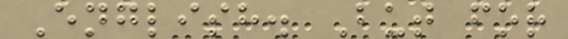English. But for
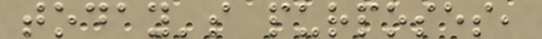today's purposes,
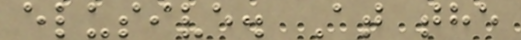elusive. At the
